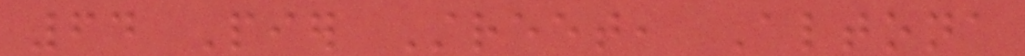64 Pier Street, Altona
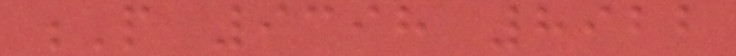P 9398 8922
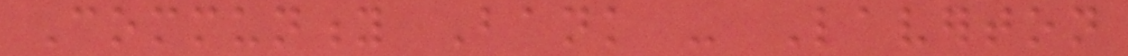Community Bank - Laverton
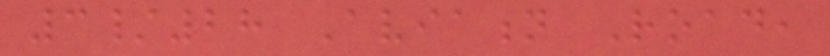3/28 Aviation Road,
